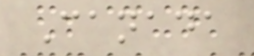Canada
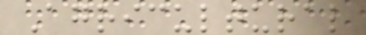Agricultural
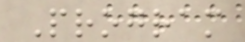Program
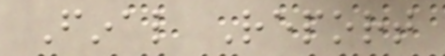Final Report
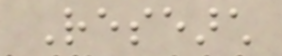Research
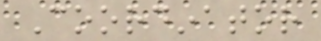Coordinator
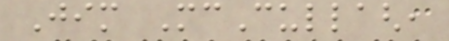Jim McCullagh,
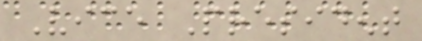Vice President
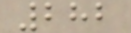282
